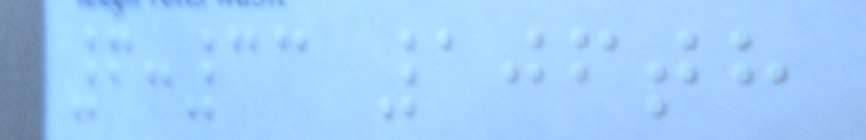6:33 106th
